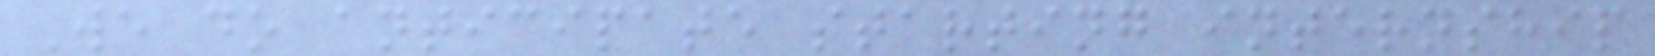We do anticipate starting internship
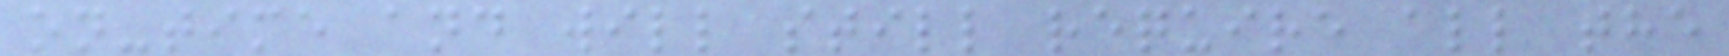on-time and will still require all the
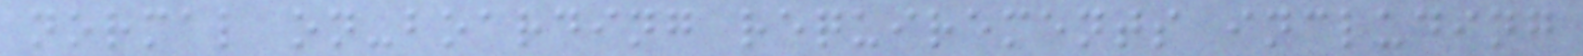normal on-boarding requirements including
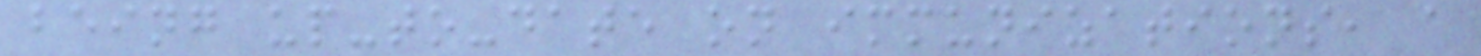being up-to-date on immunizations, a
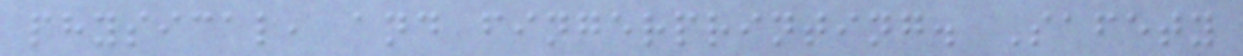physical, and fingerprinting. Safety
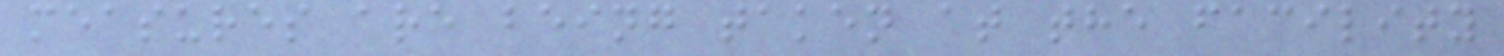measures are being taken at the facility
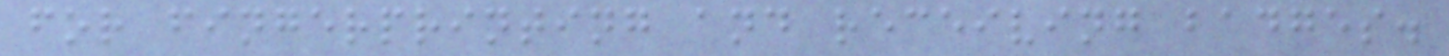for fingerprinting and receiving badges.
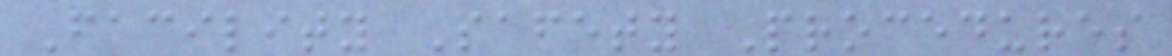Facility Safety Procedures
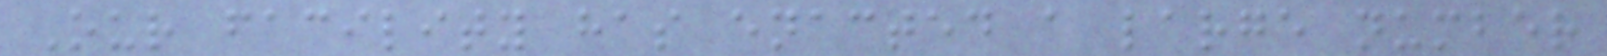Our facility has enacted a large number
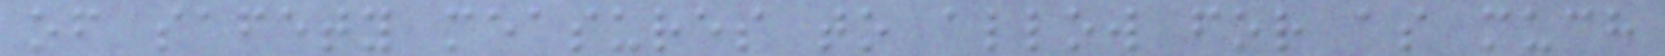of safety measures to allow for as much
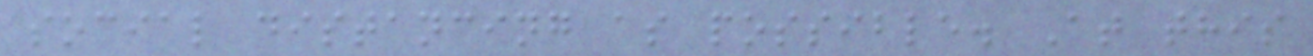social distancing as possible. At this
